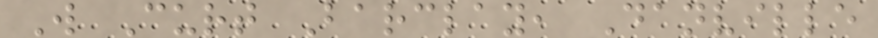W Curt Barclay, Danville
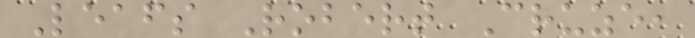Leafs Robert Cruze,
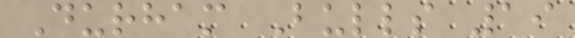Durham Bulls 19
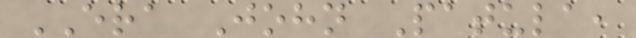ERA John Patula,
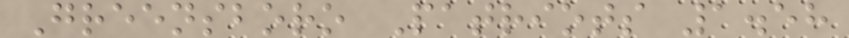Greensboro Patriots 1.58
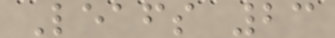Leafs 23
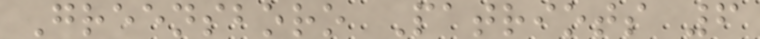Greensboro Patriots 6
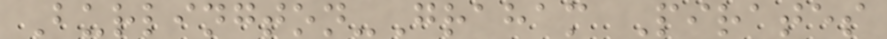Burlington-Graham Pirates
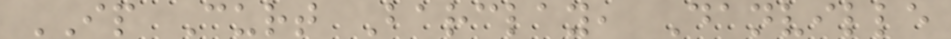IP Curt Barclay, Danville
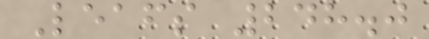Leafs 248.0
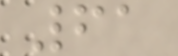61
